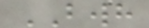BWH
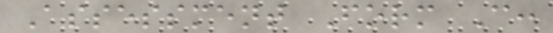Assessment Form C:
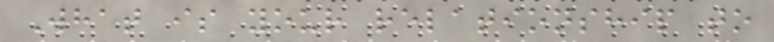What is your relationship to
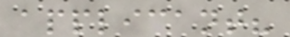applicant?
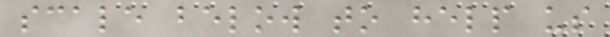scale below to help us
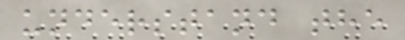understand the
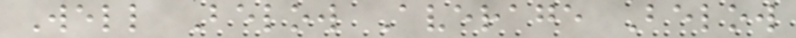Well Below Average Below
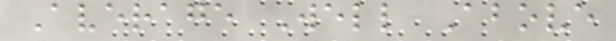Average Well Above
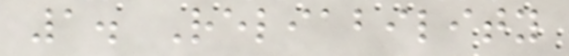1. Reliability
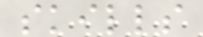skills
